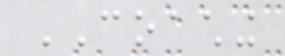COACHING
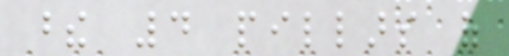these 4 pillars of
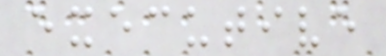executive
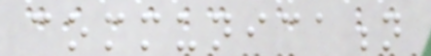communication
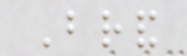Brand
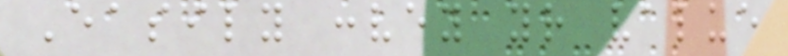Easily convey your value
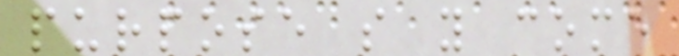purpose so you come
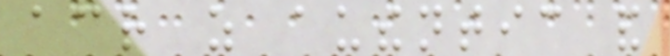across as authentic and
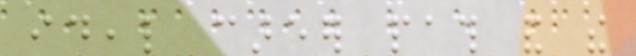ideal career path and the
